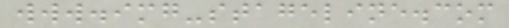www.img-stageline.com
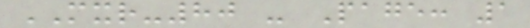MXR-80 - Page: 1
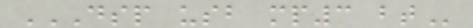DSP USB MP3 BT
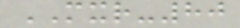MXR-80
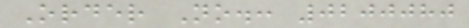Order No.: 0200080
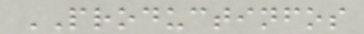PRODUCTINFOS
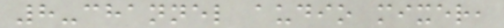8-channel audio mixer,
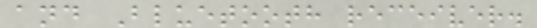and Bluetooth receiver.
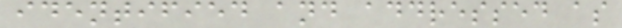identified and addressed as
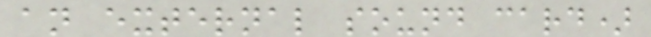an external sound card)
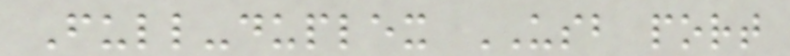Full-duplex USB port
